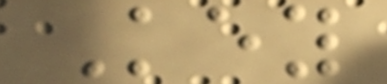Key
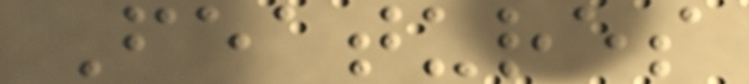Features
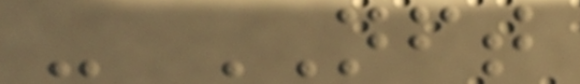- NFT
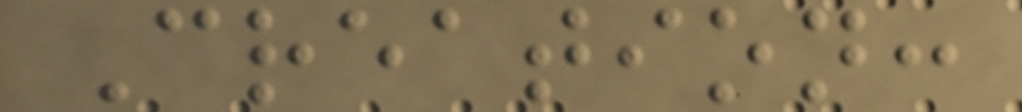Creation:
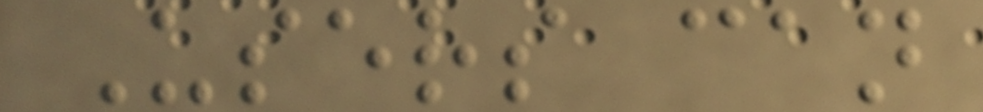Users can
